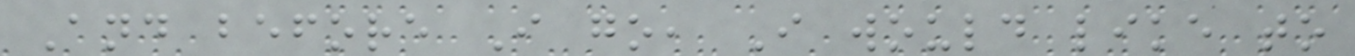And before I go, I would like to
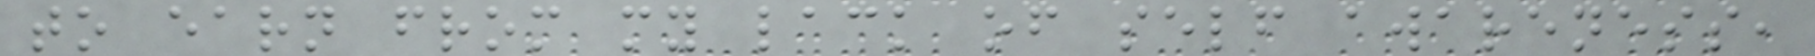to earn from my lack of self awareness,
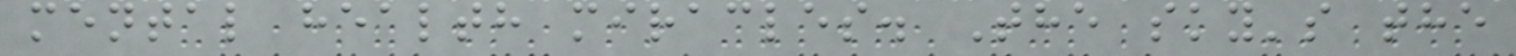mental health miracles. The sky's the
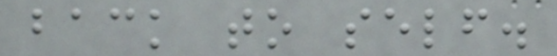back to self.
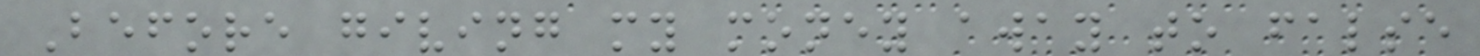Before giving my money away to false
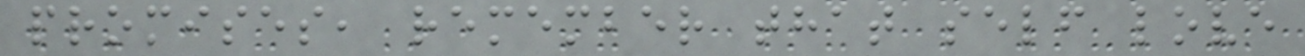promises, remember that self love
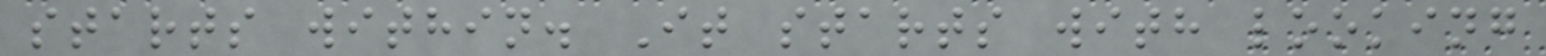starts within. It starts with looking
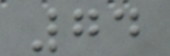74
